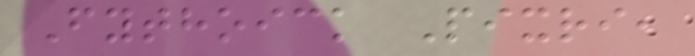Fythoick Pixri,
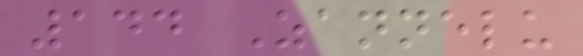144 Zannelu
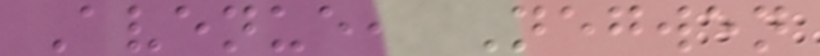Avenue, Negwen
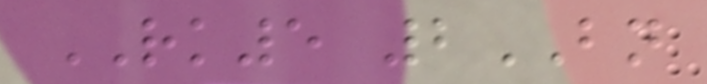RK5 2BN
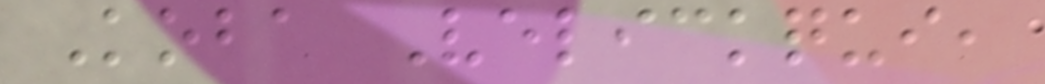Koba Velickqui,
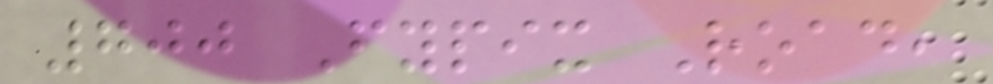700 Fypix Road,
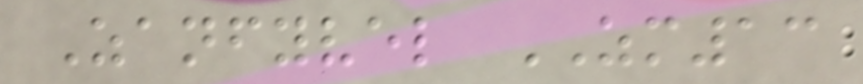Zanfyvel ZM13
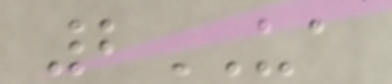2UA
